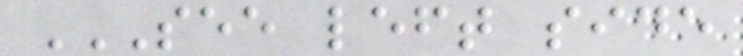SEE LEFT SIDE
